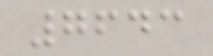7643
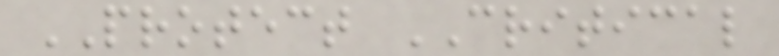PROTECT CRITICAL
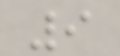9
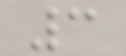3
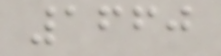1660
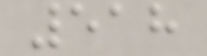518
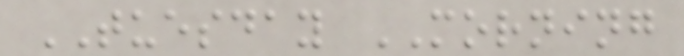TUESDAY MORNING
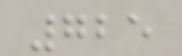725
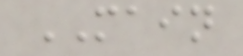MAIN
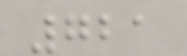721
